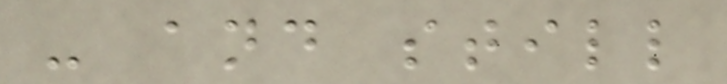- and still
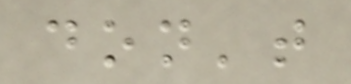don't
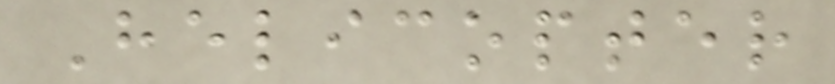Helicopter
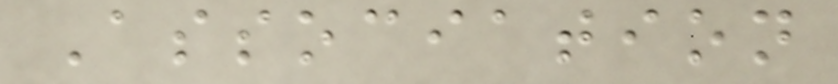Association
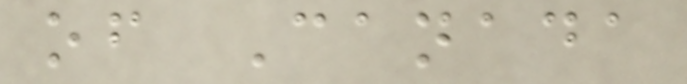of Canada
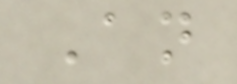An
